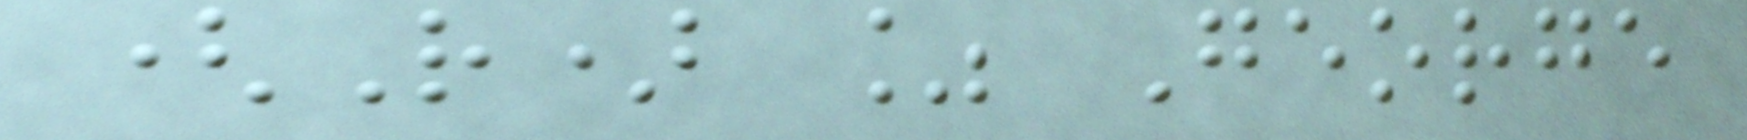(R) % George
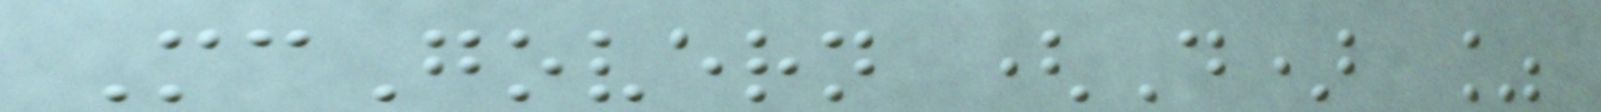McGovern (D) %
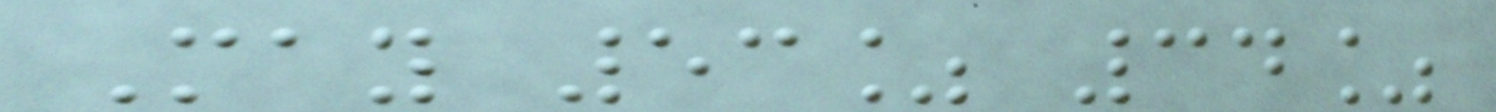May 53% 34%
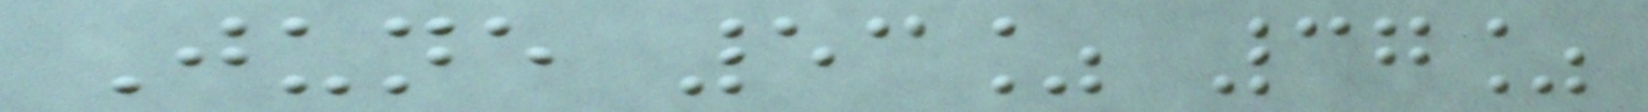June 53% 37%
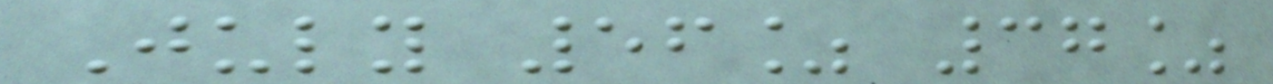July 56% 37%
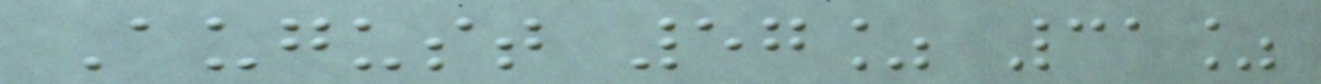August 57% 31%
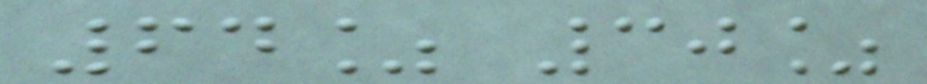64% 30%
